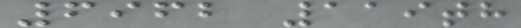6962 119th
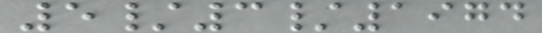5/3/1974
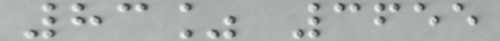83% 3655
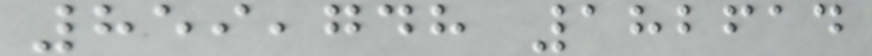859,748 182614
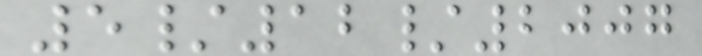5/12/2007
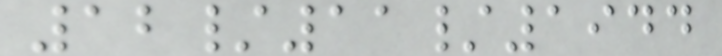12/11/1944
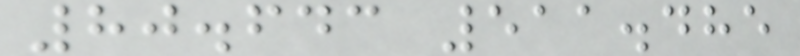80.643 511.485
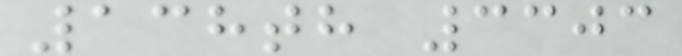138th 3303
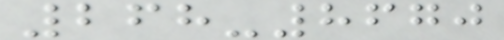268-8670
